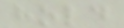hold
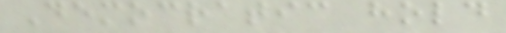Democratic hold
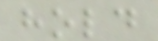hold
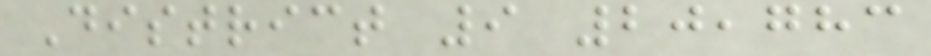District 9 20,783
